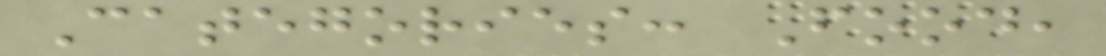Categories: Food,
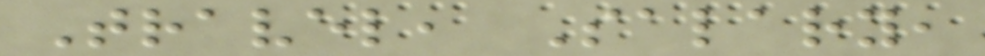Travel, Salary,
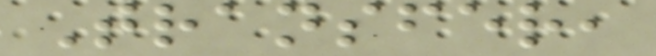Transfer,
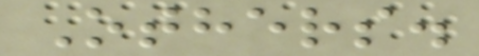Others.
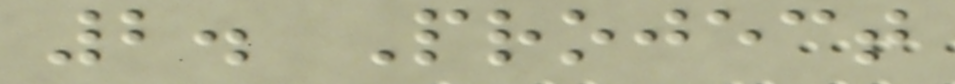2. Project
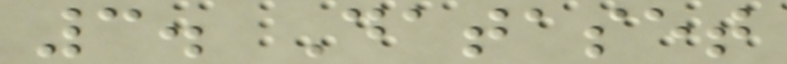3. Dataset
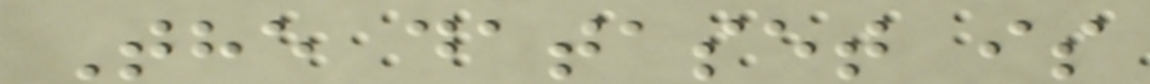The dataset is
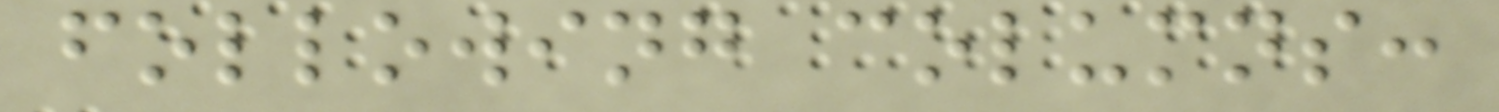following columns:
